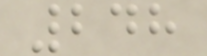248
